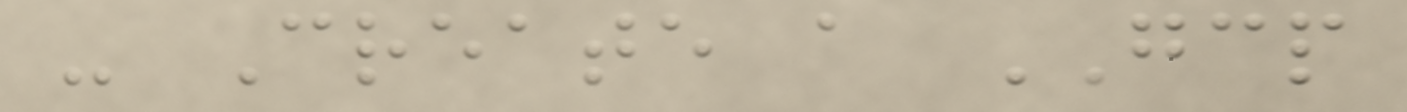- Create a GCP
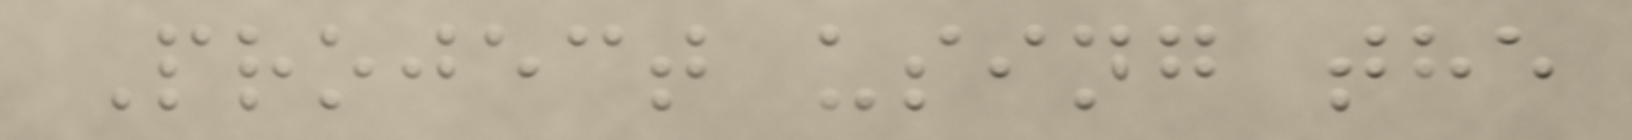Project using the
